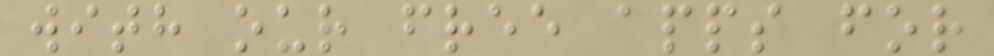with our free apps for
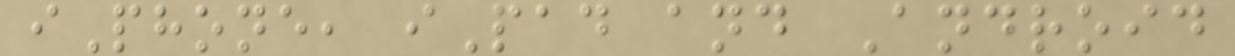iPhone, iPad and Android
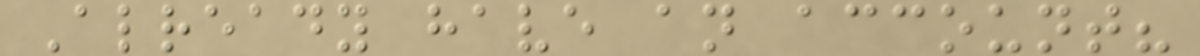Already have an account?
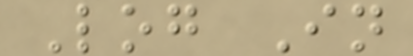Log In
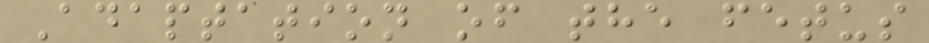Adaptation of the fetus
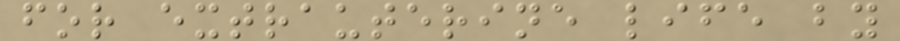for extrauterine life by
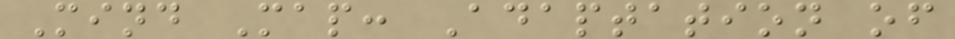Mind Map: Adaptation of
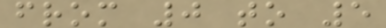from 0 to 5
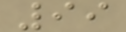99
